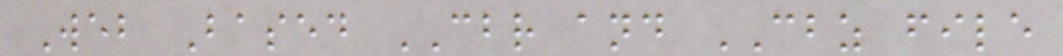Web Based CBR and CBZ file
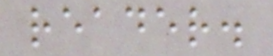reader.
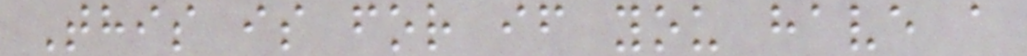This is for if you have a
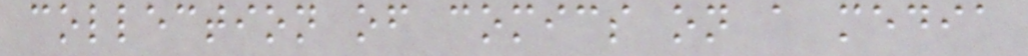collection of comics on a media
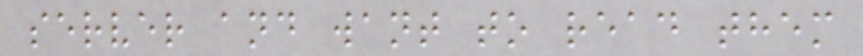server and want to read them
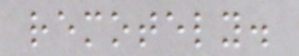remotely.
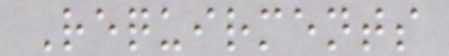Requirments
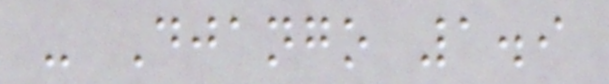- Django 1.9
